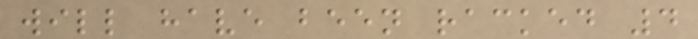will have been racked 4
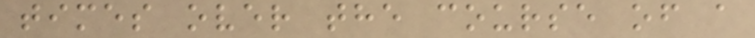times over the course of a
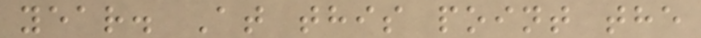year. At this point the
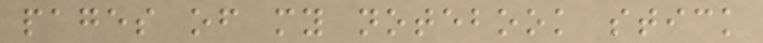pages of my notebook stick
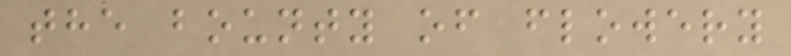the bounty of flowery
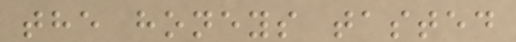the honeys tasted
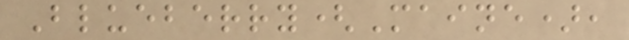Blueberry(Maine),
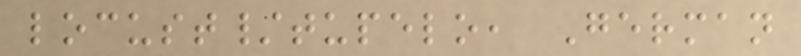locust/tupelo, German
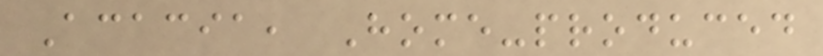Acacia, Home-produced
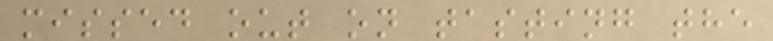missed out on tasting the
